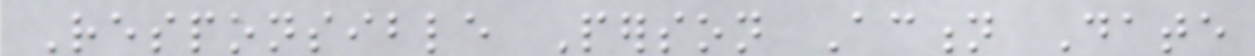Responsible Person Action Date
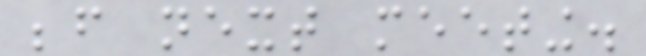before next meeting.
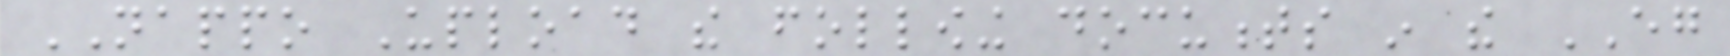NAPPO Upload the following documents in the EG
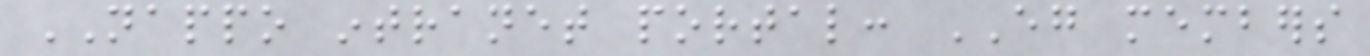NAPPO intranet portal: EG members
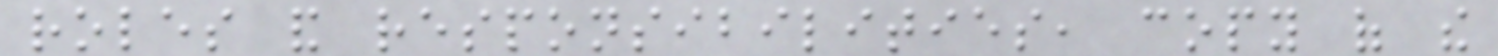roles and responsibilities, copy of the
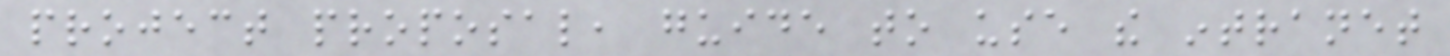project proposal, guide to use the intranet
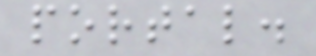portal.
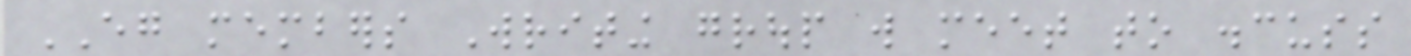EG members Writing group will meet to discuss
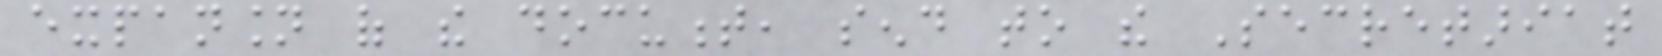expansion of the document, send to the Secretariat
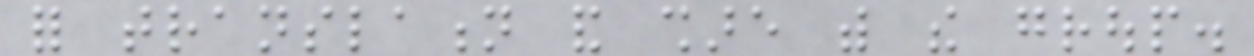for translation and share with the group.
